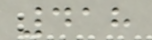418
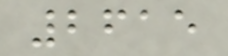2615
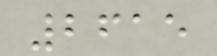2615
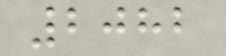2082
